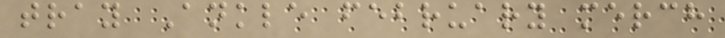tray Ankle february merch
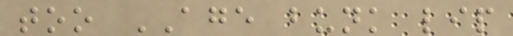too AGE bunk lip
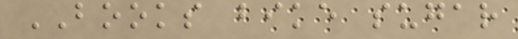BOOKS bike sugar
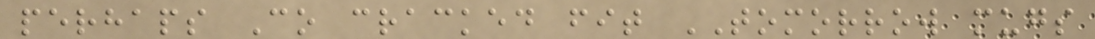perhaps Co cracked fit TOMORROW mugs
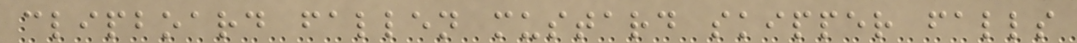clipboard fallen mustard skipper falls
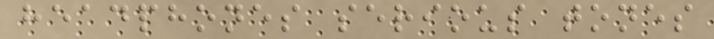headphones serious tones
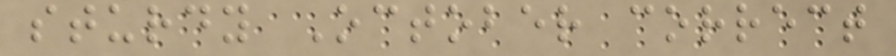sturdy October correct
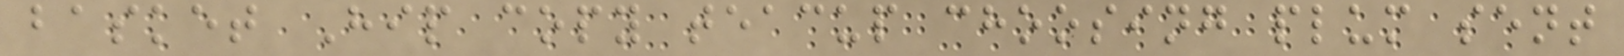basket Hip copy teacup choosing plum sent
